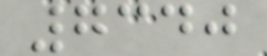7340
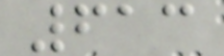613
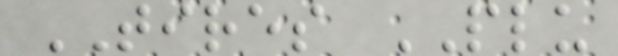TIRES PLU
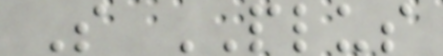S PLUS
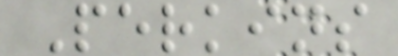Perkins
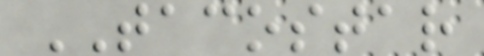TACOSTAR
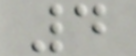4
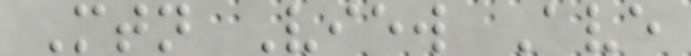Mtn View Ave
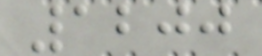1200
